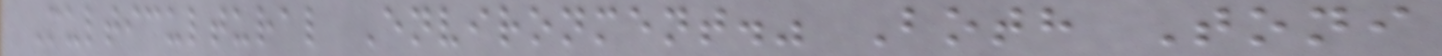Multicultural Environment." Both Toni
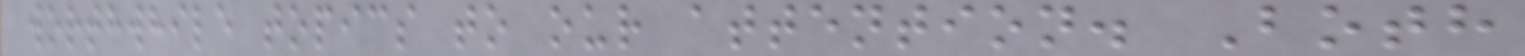worthwhile topics to our attention. Both
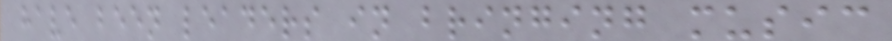have been leaders in bringing music
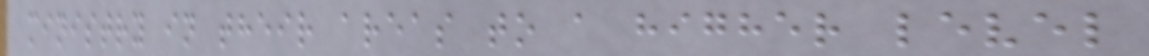ministry in their areas to a higher level
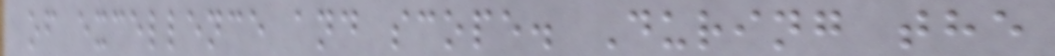of excellence and scope. During the
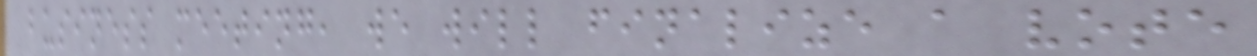business meeting, we will finalize a vote
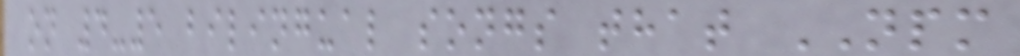on 4-5 bilingual songs that NPM
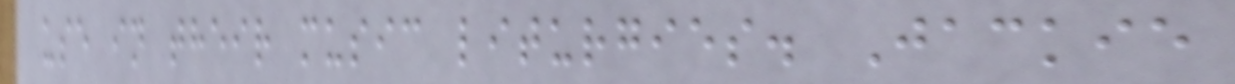use in their music liturgies. Jackie
